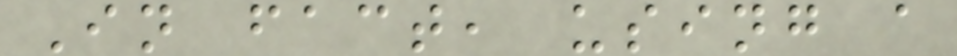In fact, using a
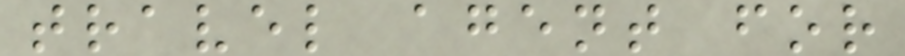travel agent for
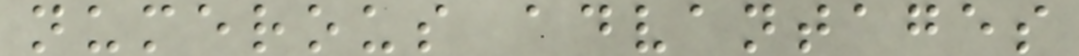numerous advantages
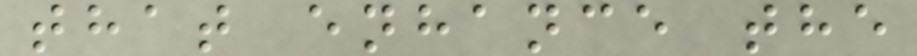that enhance the
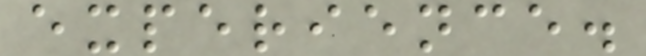experience.
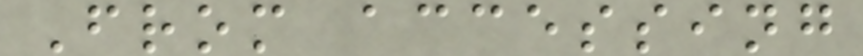From accessing
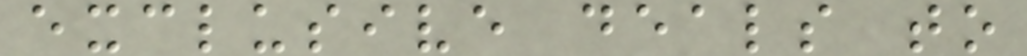exclusive deals to
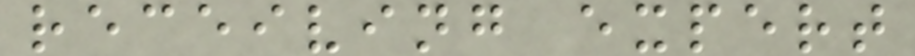receiving expert
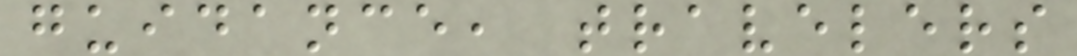guidance, travelers
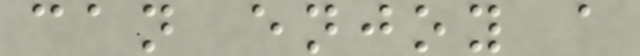can enjoy a
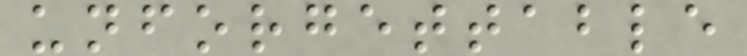unforgettable
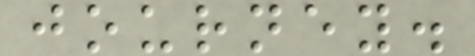journey.
